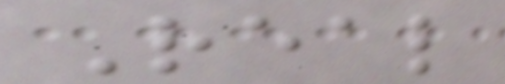Real
